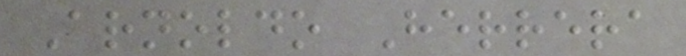Arnoldo Herrera
